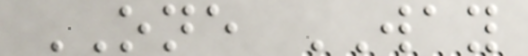ONE WAY
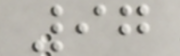97
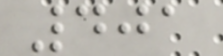401
